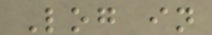Log in
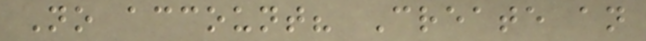No account? Create an
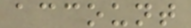account
